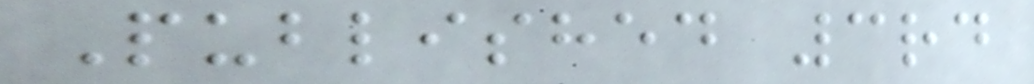Published 3rd
